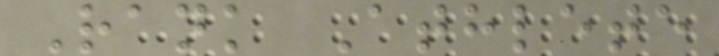Rank Athlete
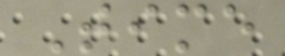Time
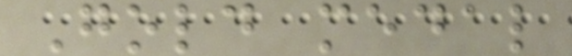Gold medal
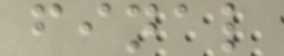final
